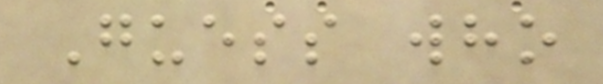Guess who
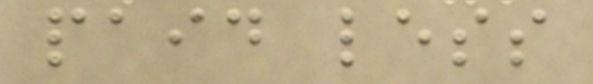paid less
